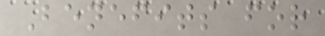Benefits for
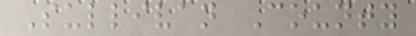Sullivan County
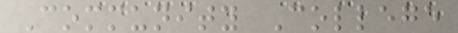Community College
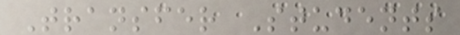Transfer Students
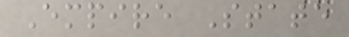Empire State
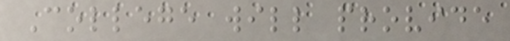College will provide
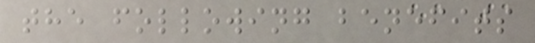the following benefits
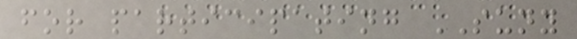for participating SUNY
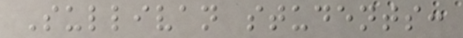Sullivan students:
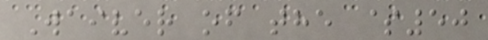Waiver of the $50
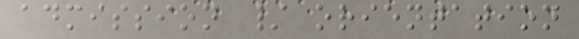admission / orientation
